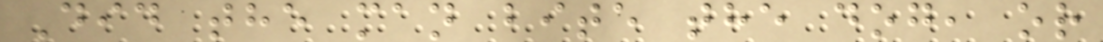Did the man bite the dog, or
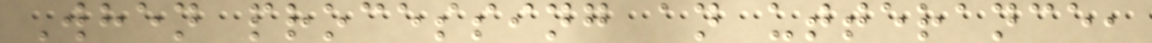When processing an utterance,
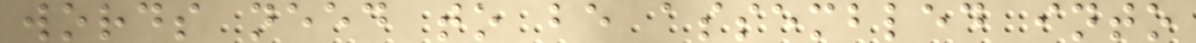words need to be assembled into
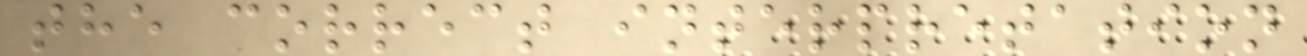the correct interpretation
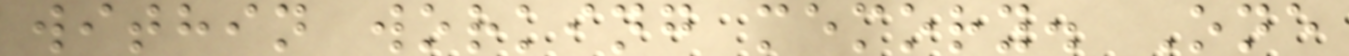within working memory. One
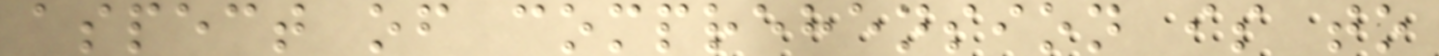aspect of comprehension is to
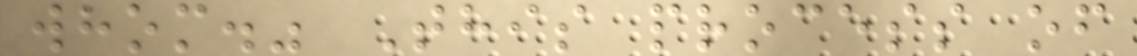whom." This process of
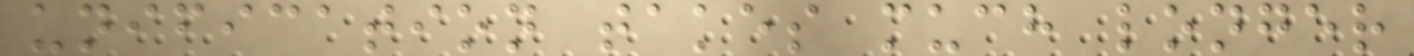unification takes much longer
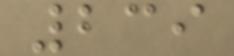239
